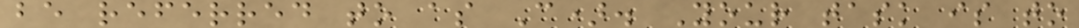be referred to as C). Your task is to
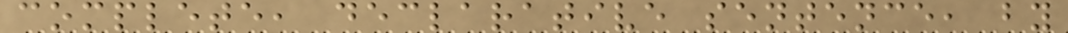complete, declarative sentence, by
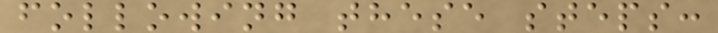following these steps:
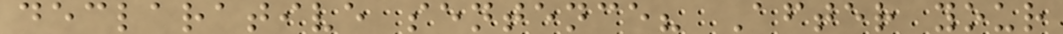declarative sentence? After your
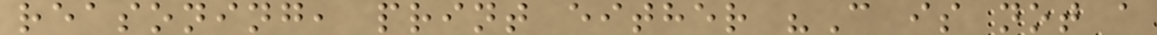reasoning, print either "C is not a
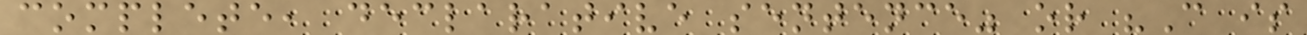complete, declarative sentence" or "C is
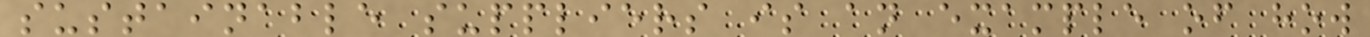sustainable suppliers is an example of how
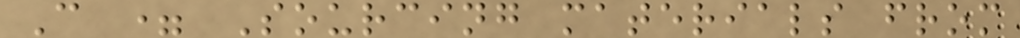C = Sourcing materials from
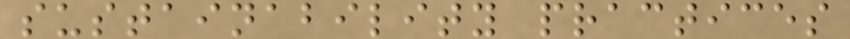sustainability practices
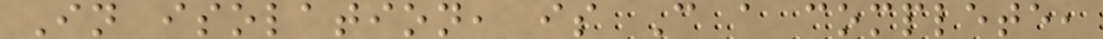In isolation, is C a complete,
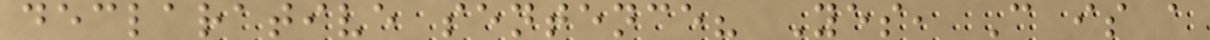declarative sentence? Yes, C is a
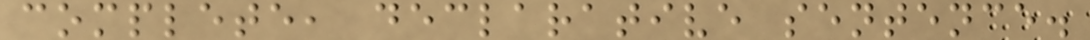complete, declarative sentence.
